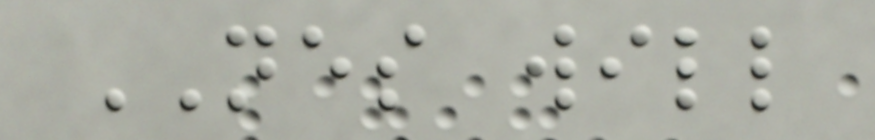NES will
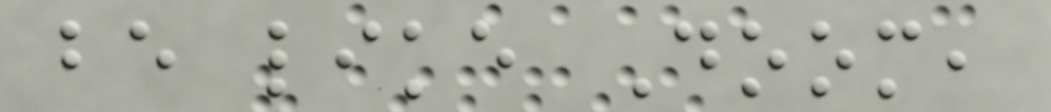be like Doom,
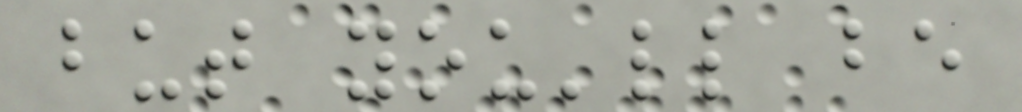but you'll be
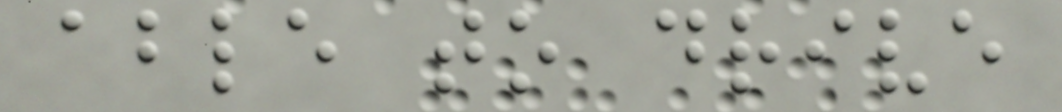able to drive
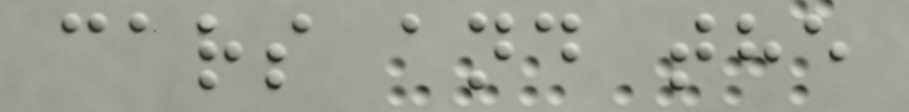cars and the
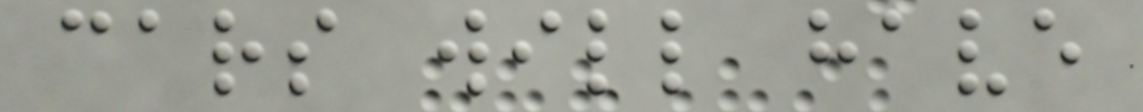cars will have
